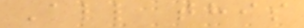All this
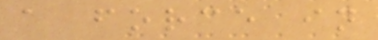a force in
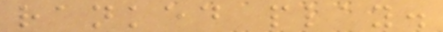ranked play.
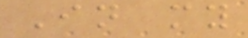In my
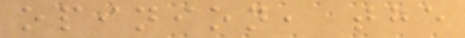opinion, the
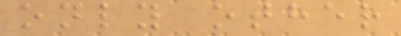only other
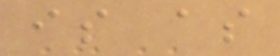is as
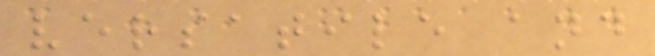versatile and
